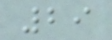29
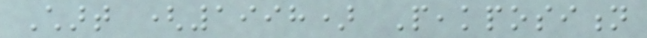Chart (1998) Peakposition
